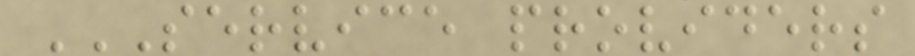SERVICE PROVIDERS
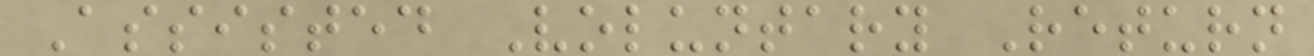Assisted Voluntary Return
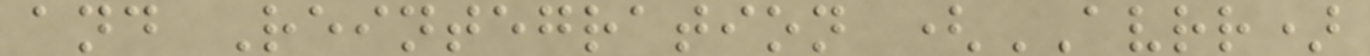and Reintegration (AVRR)
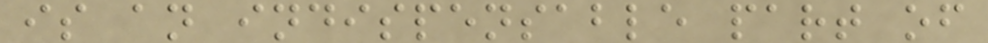is an indispensable part of
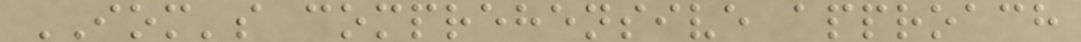IOM's comprehensive approach
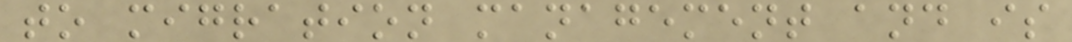to migration management and is
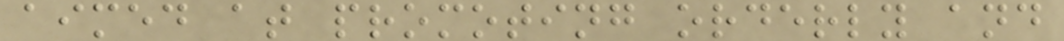aimed at promoting orderly and
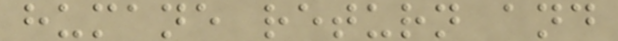humane return and
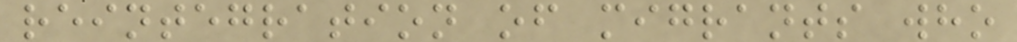reintegration of migrants who
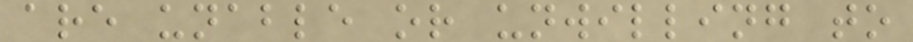are unable or unwilling to
